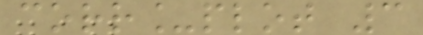corr_plot 3
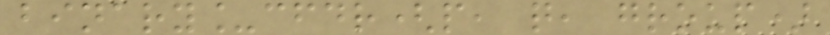binary_cfdr(p, q, group)
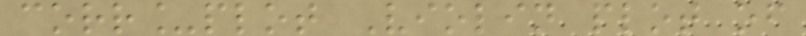corr_plot Violin plot of
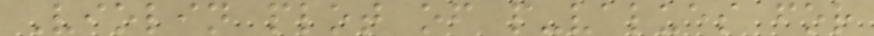Violin plot of p-values for
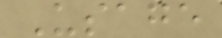Usage
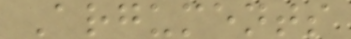Arguments
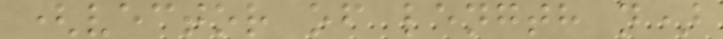(vector of length n)
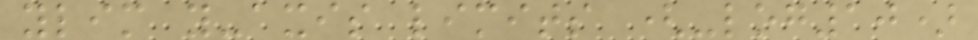ylim y-axis limits (-log10)
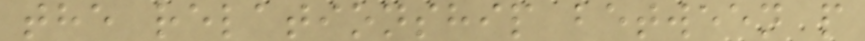the relationship between p
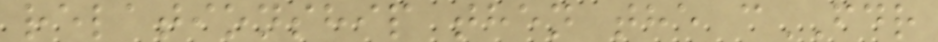relationship then the cFDR
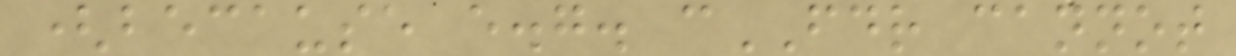(because e.g. cFDR cannot
